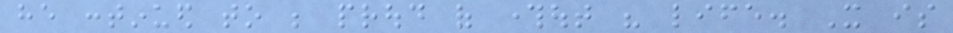he continued to be proud of throughout his life. It is
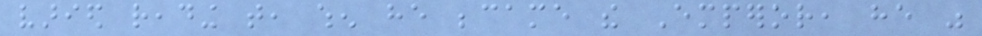varied reading that, when he became the Emperor, he was
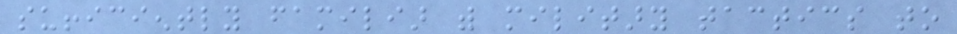sufficiently familiar with military tactics to
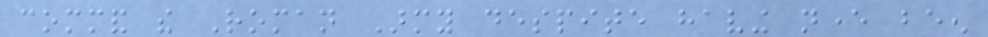command the Roman Army despite having never been
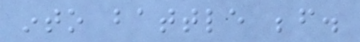into battle before.
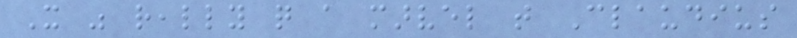It was really quite a marvel that Claudius
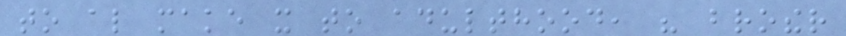to also make it to adulthood, his brother
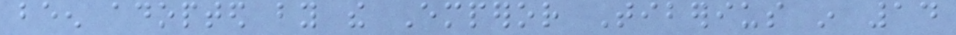been adopted by the Emperor Tiberius in 14
